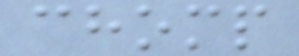chomp
